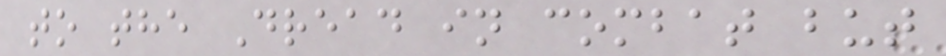to the Dread in combat but
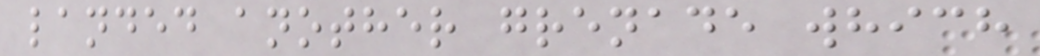landed another grenade which
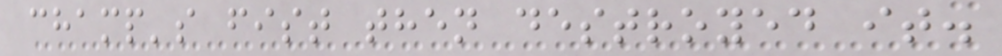champ's fist then destroyed it.
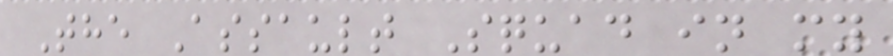The Assault Squad in my
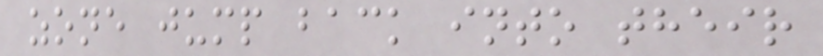zone jump back into their
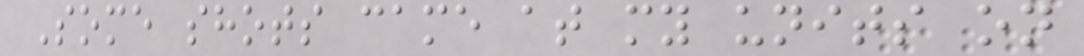Some shots came at my units on
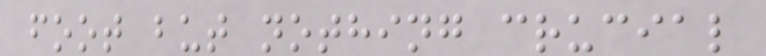foot but nothing crucial
